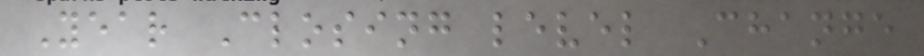Year Closing level Change
